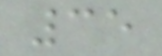35
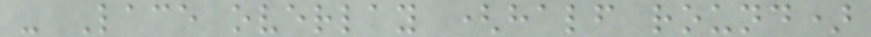- Lace overlay (half round)
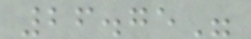26.75"
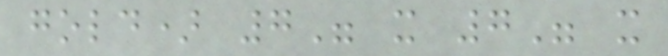gold) 7" x 7" x
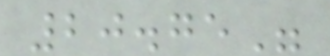20.75"
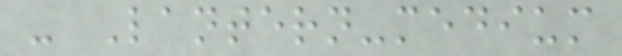- Lantern-medium
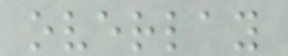overlay
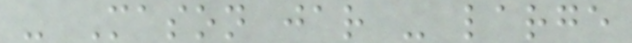- Mason jar - large
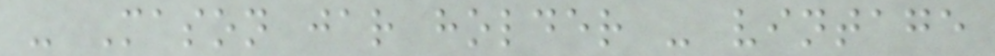- Mason jar holder - vintage
